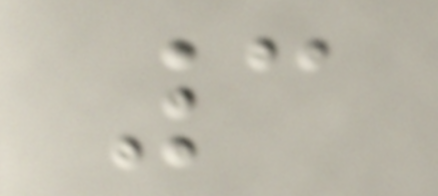3
